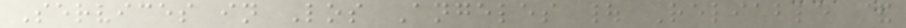Services in Los Angeles | Reliable &
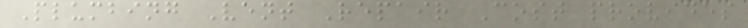Plumbing Vent Repair Cost provides
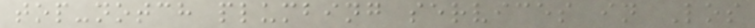top-notch plumbing services in Los
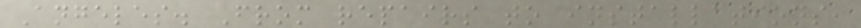Angeles. From repairs to installations,
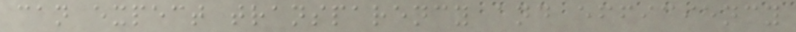can expect transparency and efficiency
